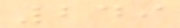249
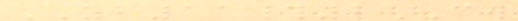ZB11#2CW
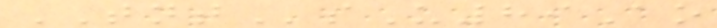TNTsU89Ao
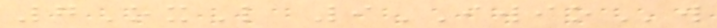7OxL 9IWIOw
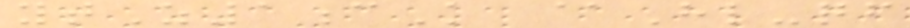ytZ1cK @Hl-qf
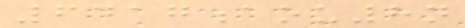6417aou8n
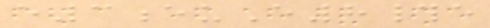e3euE8#e
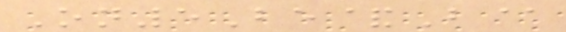On5Be&B@
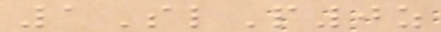1SlP0z
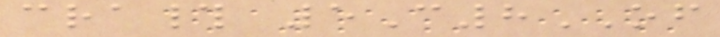cra# 5C8OF
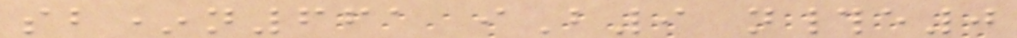sb*n661 iB9 n#e0
